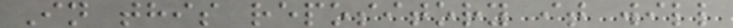In this repository it will
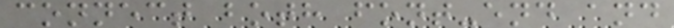connect both font-end and
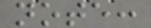note:
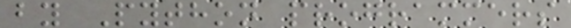by Python programmers
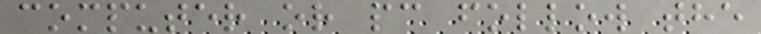computer or pc follow the
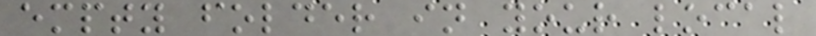empty folder in your local
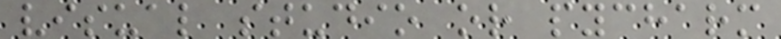visual studio or pycharm
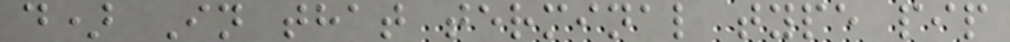d) In that terminal type pip
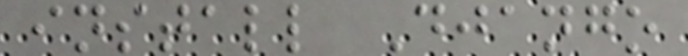install Django
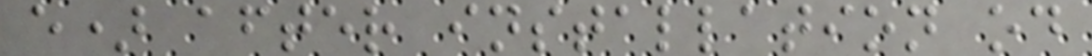e) after installation od
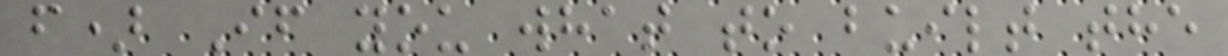f) If you what to built the
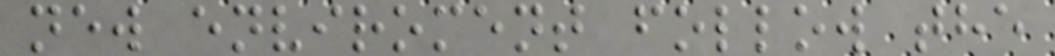new enviroment follow the
